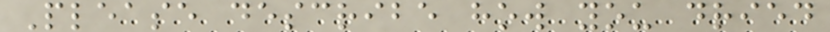Please describe how you dried
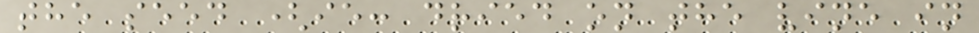the seed (ie: dried on the vine in
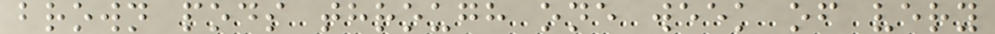brown pods through one week of very
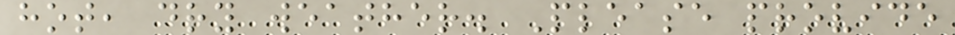hot, dry weather. Please provide
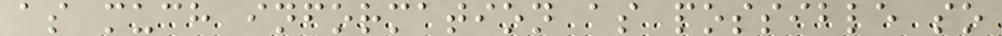as much information as possible so
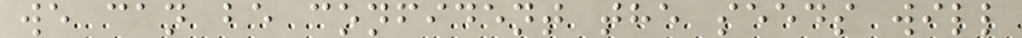we can be confident the seeds will
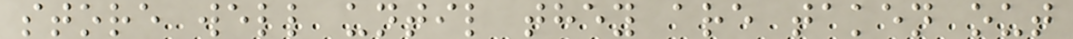store well until they are taken out
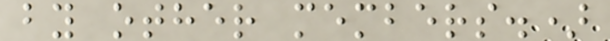by other members.)
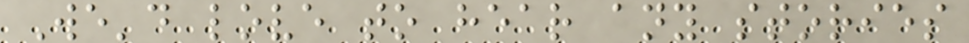We'd love to hear any stories
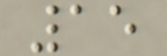15
